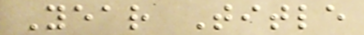Year Title
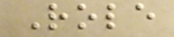Role
